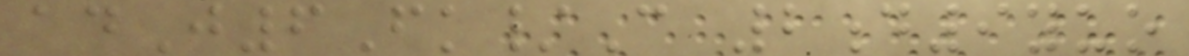adJ6Fk/C 2d9yuo
